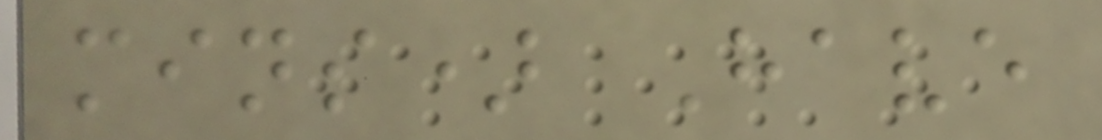mins) Have
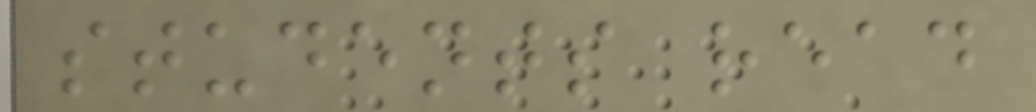students read
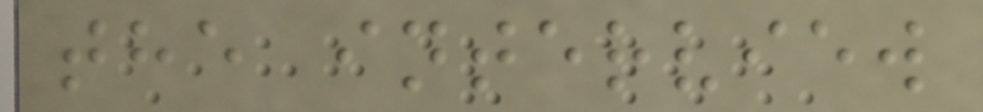the interview
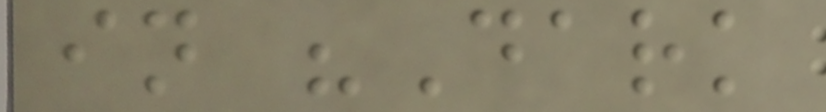in "Dark
